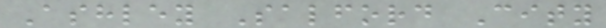Ashley Salford City
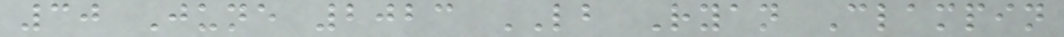30 June 2023 LB Ryan Clampin
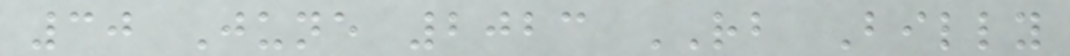30 June 2023 RB Billy
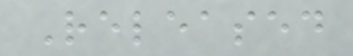Released
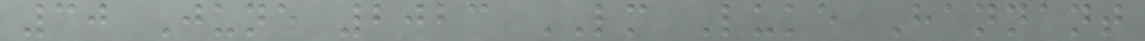30 June 2023 LM Luke Hannant
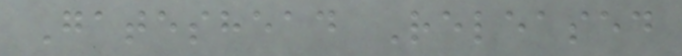Gateshead Released
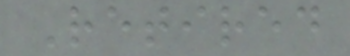Retired
